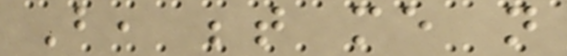But, between me not
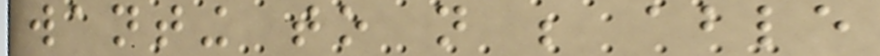wanting to not be able
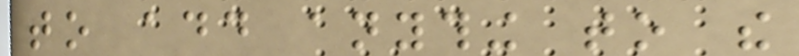to add anything to the
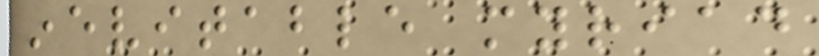inevitable myriad
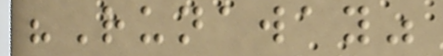"Runaway"
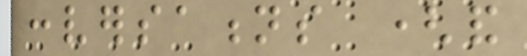conversations (and
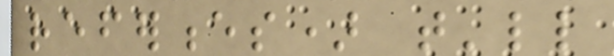references) that'll
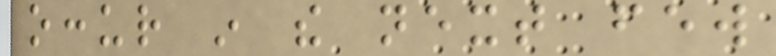occur in the next few
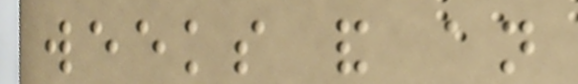weeks and an
